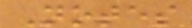Notes
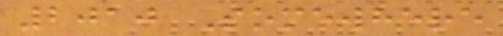2010 Somewhere
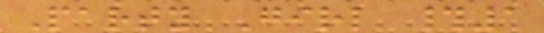Party Girl #1
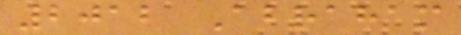2012 Abraham
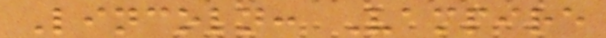Lincoln: Vampire
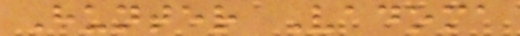Hunter Vadoma
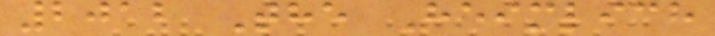2012 The Heimlich
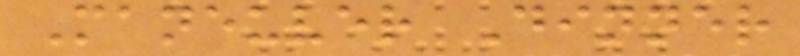Maneuver Dinner
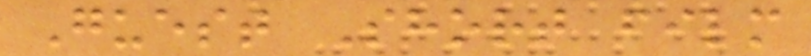Guest Short film
